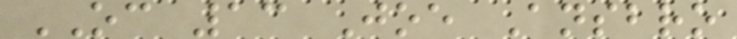OC 13 Joe Ansbro
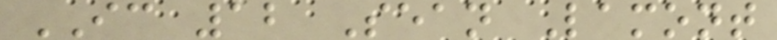IC 12 Sean Lamont
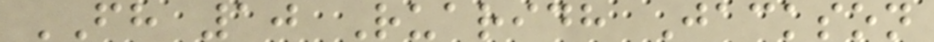FH 10 Ruaridh Jackson
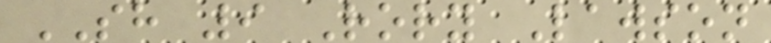SH 9 Rory Lawson
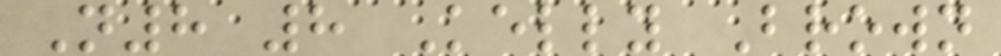N8 8 Kelly Brown
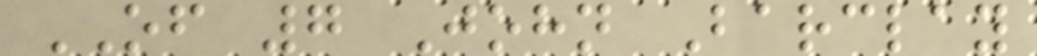OF 7 John Barclay
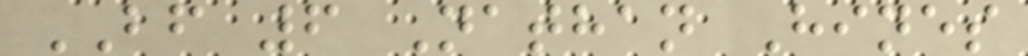BF 6 Nathan Hines
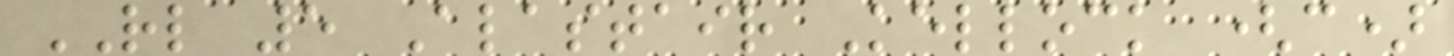RL 5 Alastair Kellock (c)
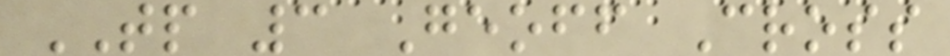TP 3 Geoff Cross
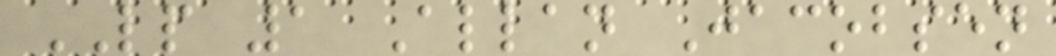LP 1 Allan Jacobsen
